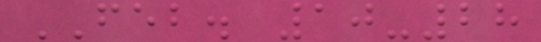FEB. 10-28
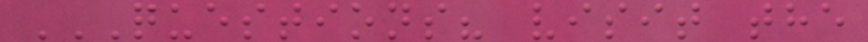QUESTIONS? VISIT THE
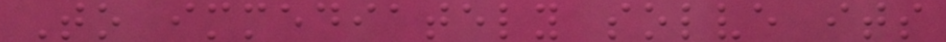To immediately solve its
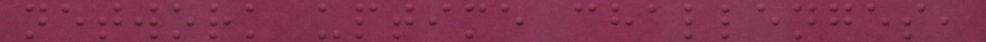network uptime challenges,
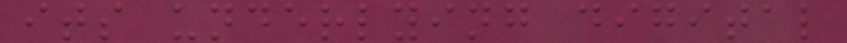its underlying digital
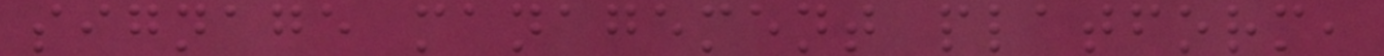signage management platform,
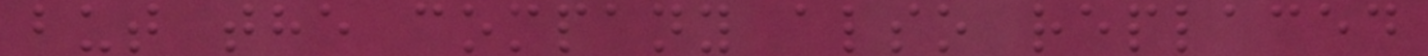but the company also replaced
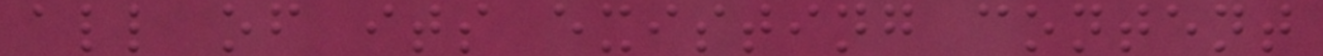all of its existing content
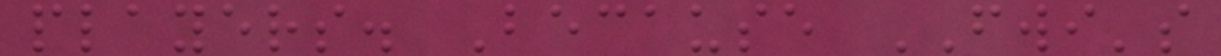players. Because FWI's
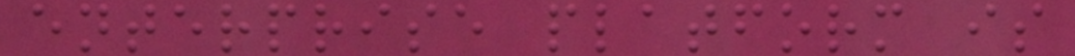enterprise platform is
